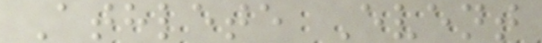Athlete Event
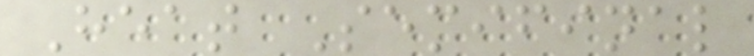Heat Semifinal
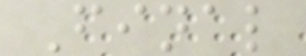Final
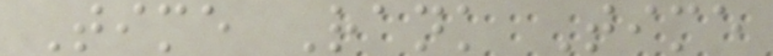Time Rank Time
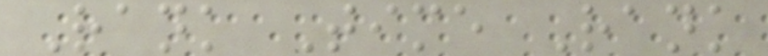Rank Time Rank
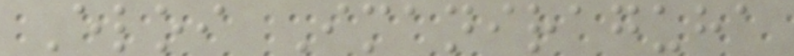Eloi Imaniraguha
